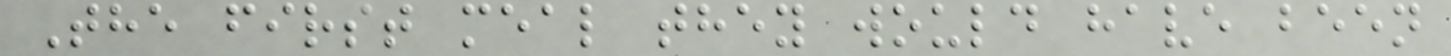The first meal they would have been
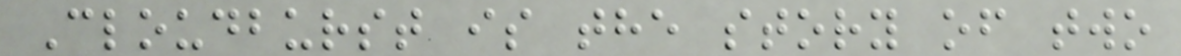Cloudburst is the story of two
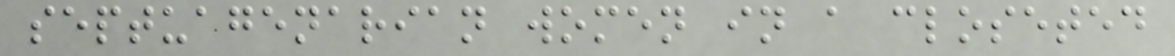septuagenarian women in a closeted
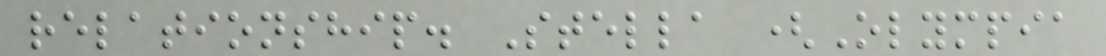relationship. Stella (Olympia
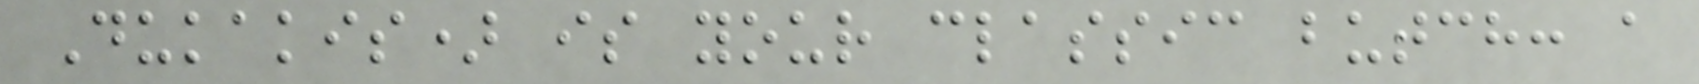Dukakis) is your classic butch: a
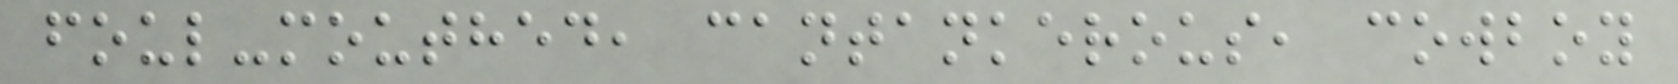foul-mouthed, cantankerous, cowboy
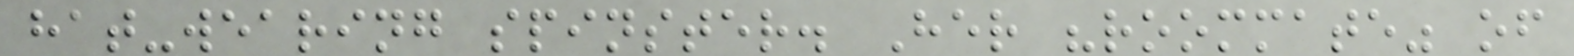hat-wearing spinster. Her "roommate" of
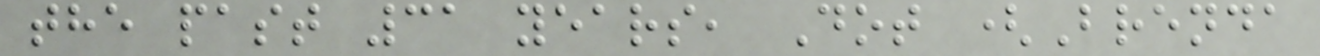the past 31 years, Dot (Brenda
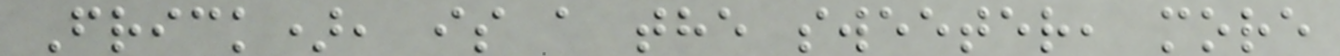Frick), is a the sweeter, more
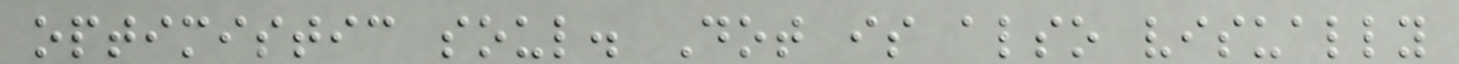optimistic soul. Dot is also visually
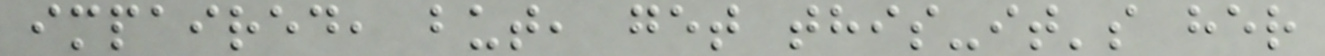impaired, but, get this-it's her
